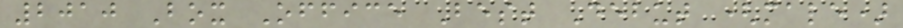2010 Box Office Best Debut (male)
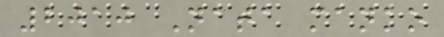2010 Nata manko
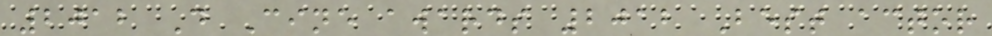2012 D Cine awards 2012 Best actor
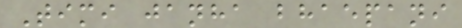Timi janha bhaepani
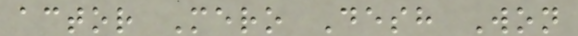actor Mero Desh Won
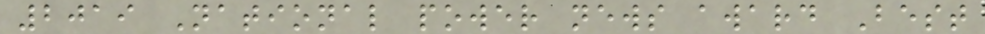2019 National power news award Best
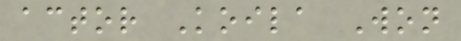actor Koila Won
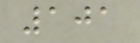101
